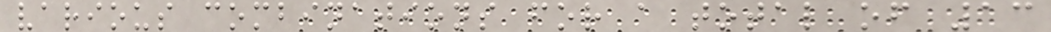various combinations for a total of 13
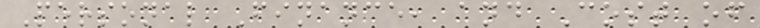Personal Finance, and Cost of
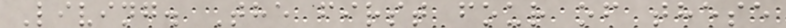Living. The first four of these
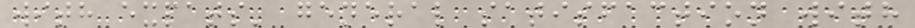with expats' general satisfaction with
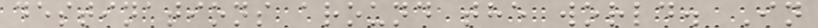destinations around the world. In
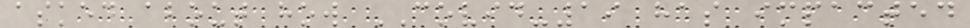asked about how COVID-19 has impacted
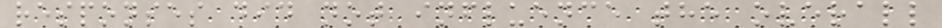responses did not influence the overall
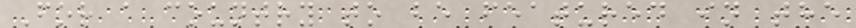For a country to be featured in the
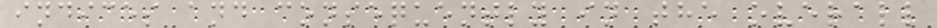indices and consequently in the overall
